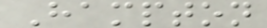Hampton
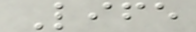Life
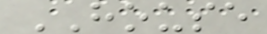HOUSE
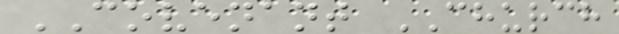COVENANT CHURCH
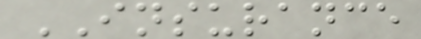INSURANCE
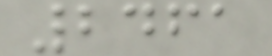2461
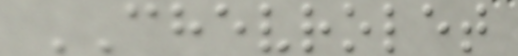CHEVROLET
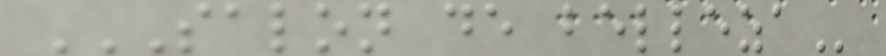SALON DE BELLEZA
